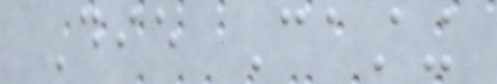Die Casting
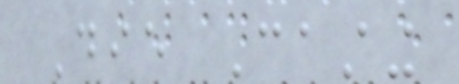Die Casting
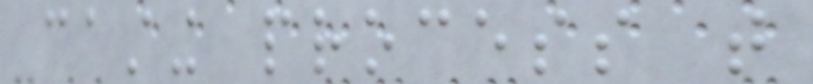casting process that
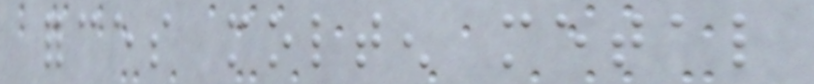forces molten metal
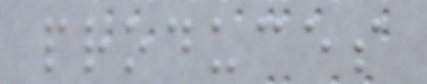produces
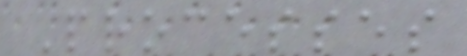Processes
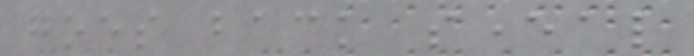goes back several
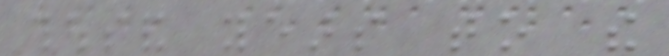thousand years to the
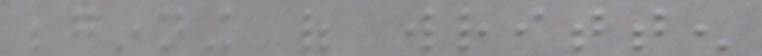beginning of written
